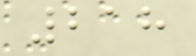218
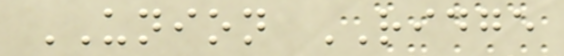UNION RIDGE
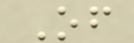Of
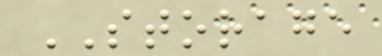STORAGE
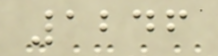1246
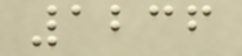1236
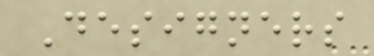Designers
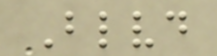Blvd
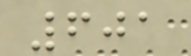601
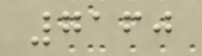7160
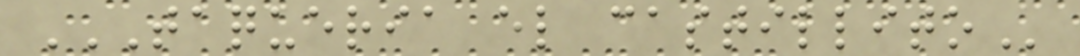TAQUERIA EL CASTILLITO
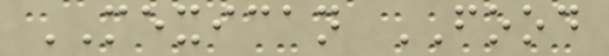MEXICAN FOOD
